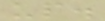up.
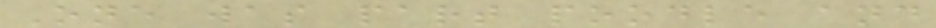One was part poodle and
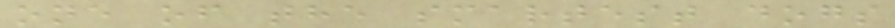one of the smartest dogs
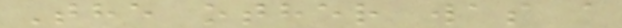The other was a
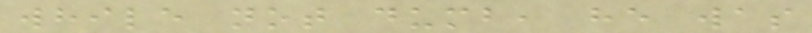while not dumb, he was
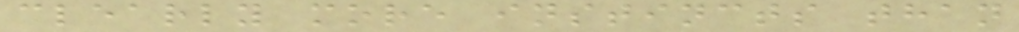clearly more instincts than
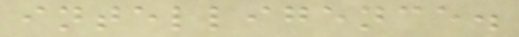intelligence.
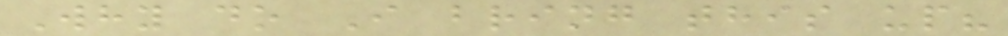Why do I bring this up?
